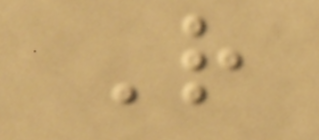R
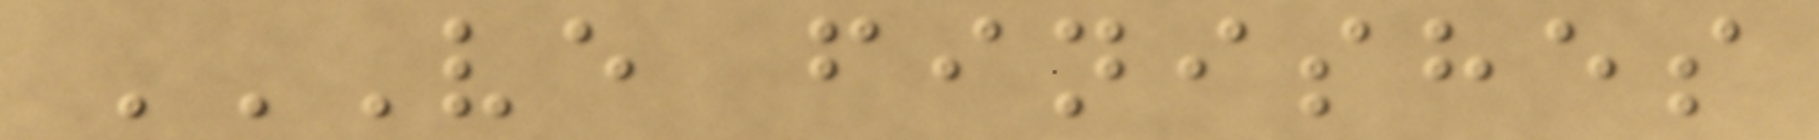VE FINISHES
